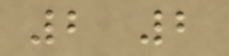2 2
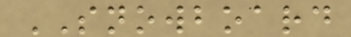SNOWBOARD
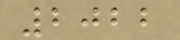2022
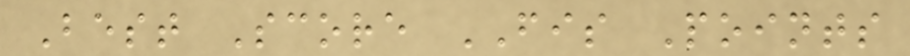Best Score FIS Points
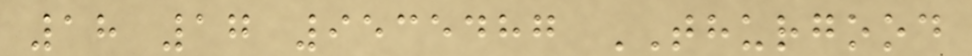18 17 9535487 THURGOOD
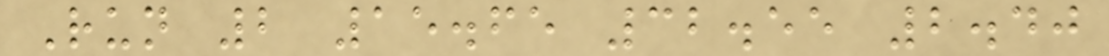Run 2 15.65 32.55 2.40
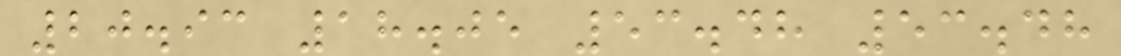20.93 18.05 53.48 53.48
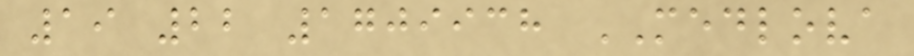19 22 1709938 MEDLOVA
